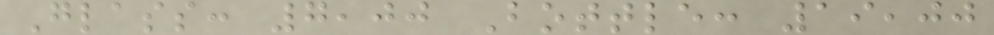Glass: 7,00 Bottle: 19,00
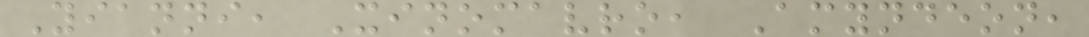Yianni, Xinomavro, Amyndeon,
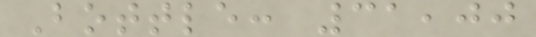Bottle: 31,00
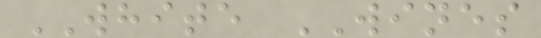WHITE WINES
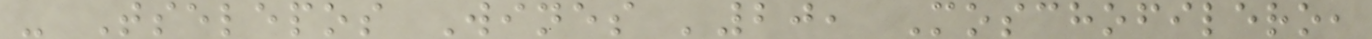- Tselepos Wines '20, Moschofilero,
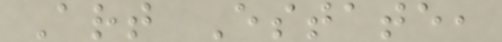Art Estate,
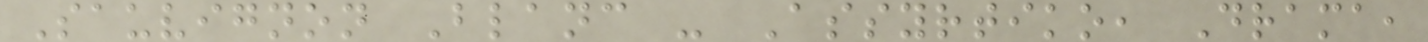Sauvignon Blanc - Assyrtiko, Drama,
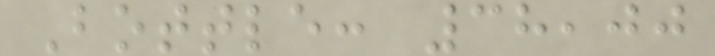Bottle: 38,00
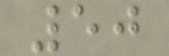50
